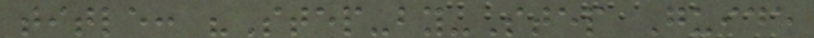title: "Step-by-Step Guide
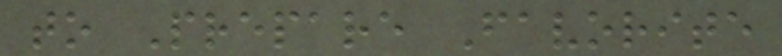to Prepare Favorite
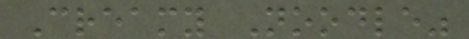Creamy Noodle"
